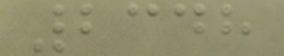2348
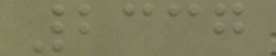2337
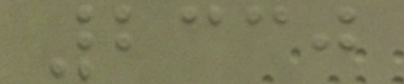2330
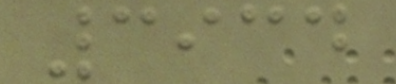3934
